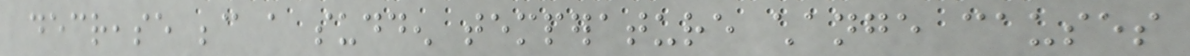decrease because a sudden temperature change causes
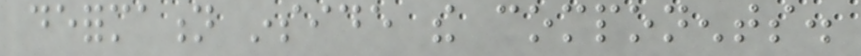deformation inside the components.
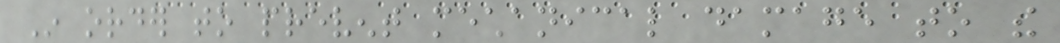In order to prevent mechanical damage to the
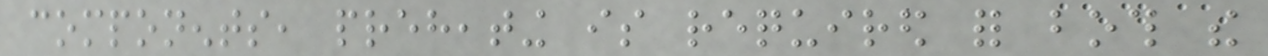components, preheating is required for both the
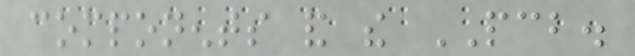components and the PCB.
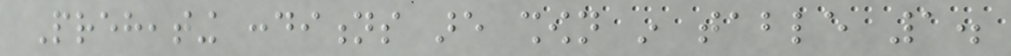Preheating conditions are shown in table 1.
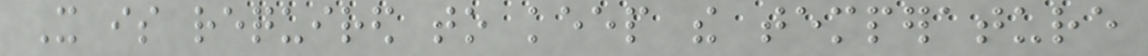It is required to keep the temperature
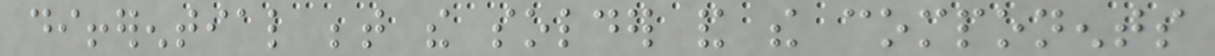differential between the solder and the components
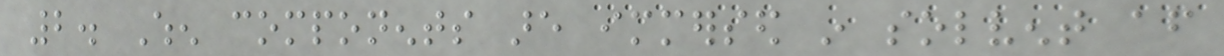2. When components are immersed in solvent after
